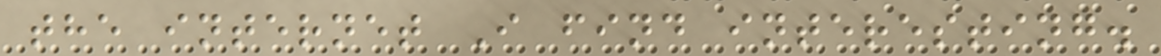the internet I find interesting.
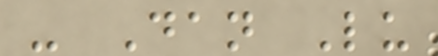- Dan Lu
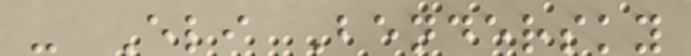- Eli Bendersky
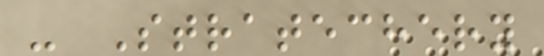- Stratechery
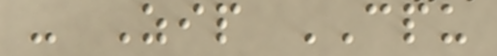- Zip CPU
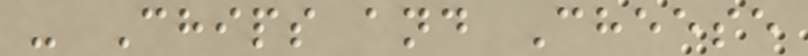- Chips and Cheese
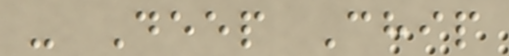- Deep Chip
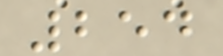254
